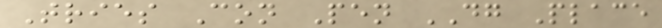Tries Con Pen DG Place
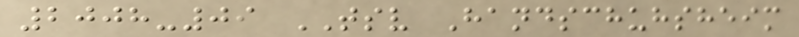2008-09 TSV Handschuhsheim
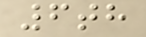6th
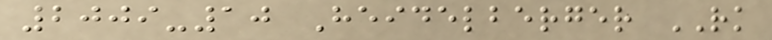2009-10 Heidelberger RK
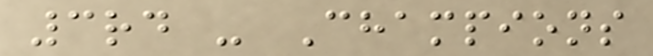3rd - Champions
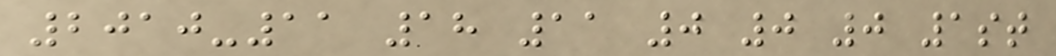2010-11 18 11 0 0 0 1st
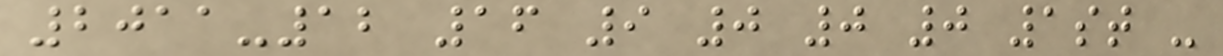2011-12 16 9 0 0 0 1st -
